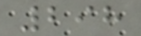298
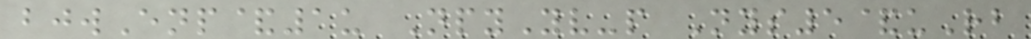bjwEnp&1u NpyYv-p Nys5&uRb
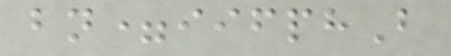bn=iifphB
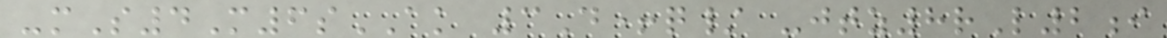-mS4M6sAK 3D+q/ -jtz8rL2i
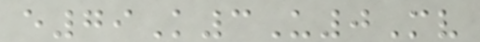e79K3U0Mv
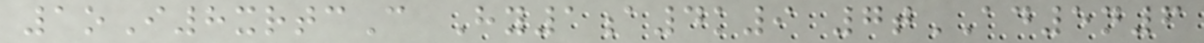1oI8xrtcC Hy1a4k9 7tAD5n6
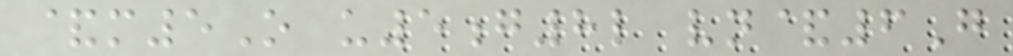&m5O u5g8l vn&6G
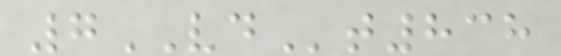7VDt838
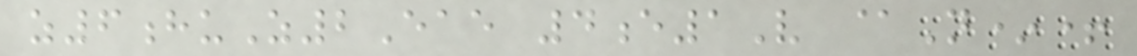z6huZ2Eae 4e1V @N*+
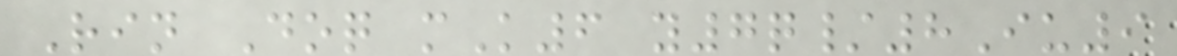Rin Doq mK6 y7q/8Iu9
